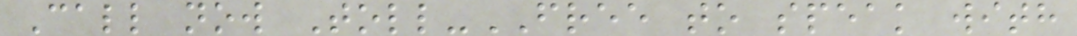Call now Toll-FREE to speak with
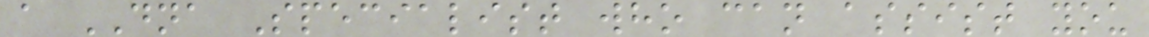a DNA Specialist who can assist you
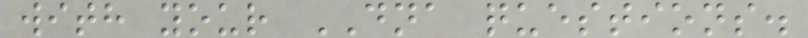with your DNA questions.
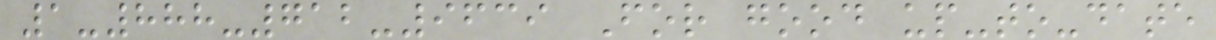1-888-712-9639 For good up-to-date
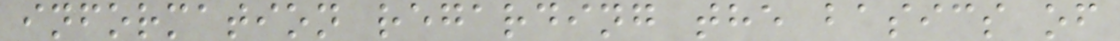information regarding the basics of
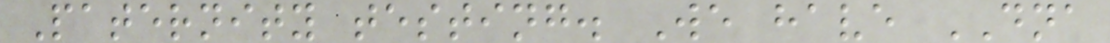Paternity testing. We have DNA
